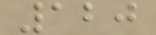120
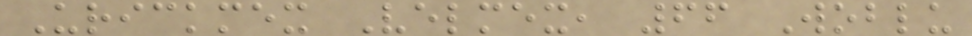Urickmex Velmex, 66 Woblu
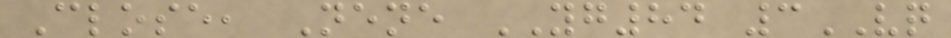Close, Nene YG84 3VQ
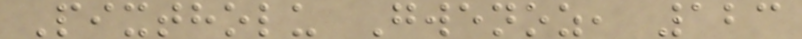Pixtholu Gwenoz, 123
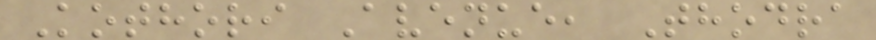Kothori Avenue, Thodra
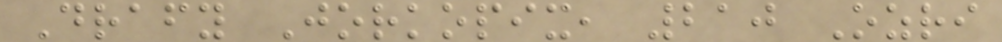Drafy Jorkopix, 210 Ozri
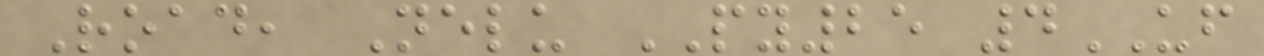Road, Nelu PY25 4UF
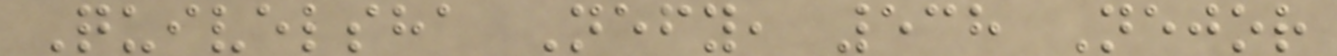Quivelsha Nefy, 538 Nejor
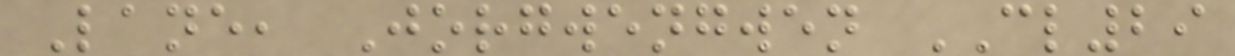Lane, Jorgwengwen CL29
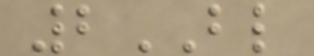2BL
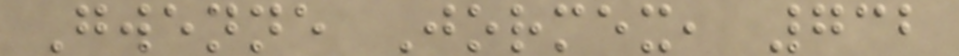Gwenne Jormex, 732
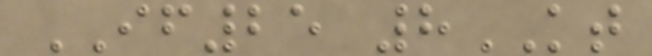IF25 8KT
